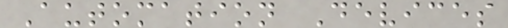Automation Devices
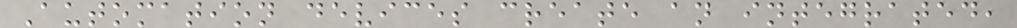Automation devices create an integrated,
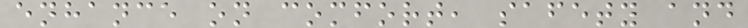enhance on comfort, safety and
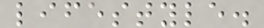lifestyle.
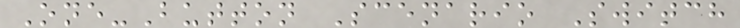One-Button Scenario Switch
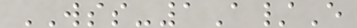WSS-1A/E
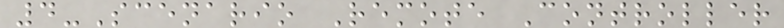4-Scenario Remote Controller
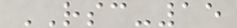RSC-15
